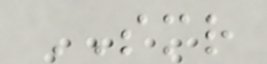SMR
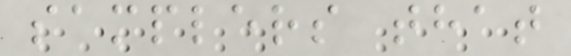samplers that
